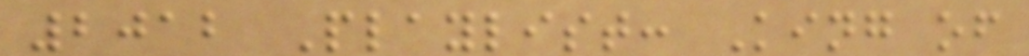2012 Playlist: King of
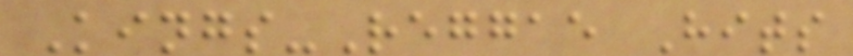Kings-Reggae Hits
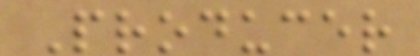Producer
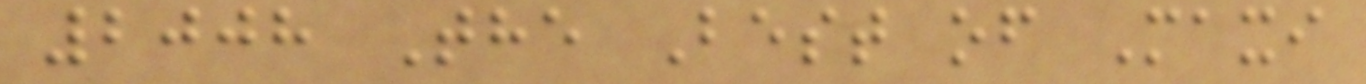2008 The Best of Maxi
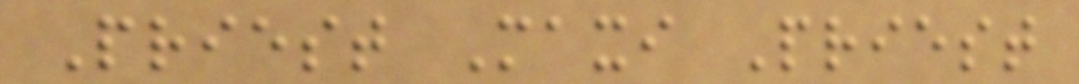Priest Maxi Priest
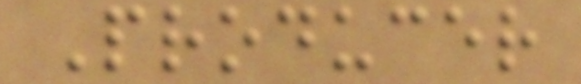Producer
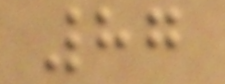87
